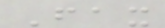Fax
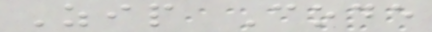Zip Code
